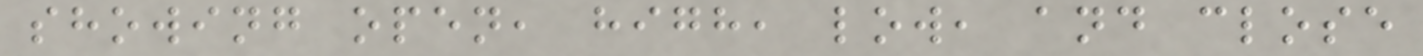showing open, high, low, and close
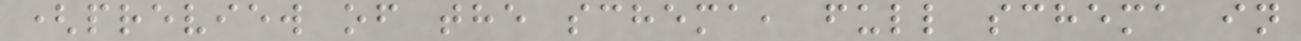(preview of the schema, full schema in
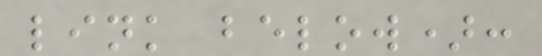link below):
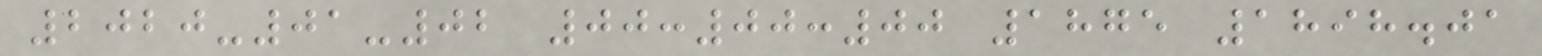2020-01-02 00:00:00 1875 1898.01
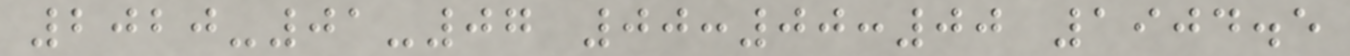2020-01-07 00:00:00 1904.5
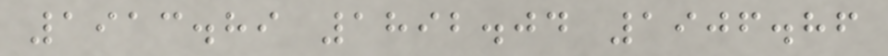1913.89 1892.04 1906.86
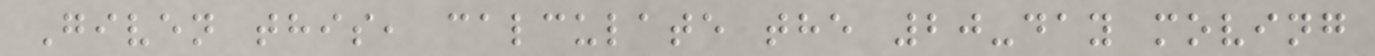Given this, calculate the 20-day moving
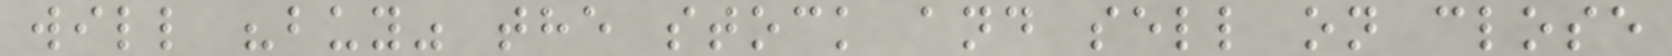will "buy" the stock and sell on close
